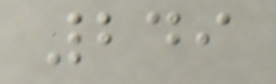249
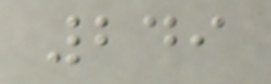249
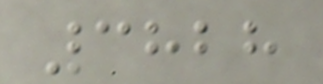3828
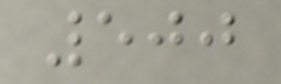500
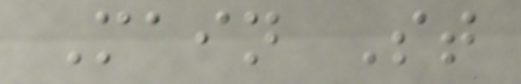Main St
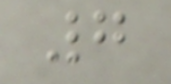7
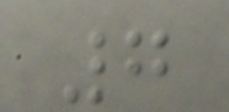7
